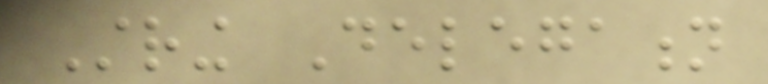String Delegation
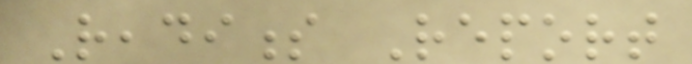Readiness Report
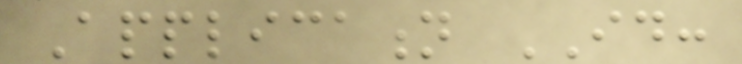Application ID:
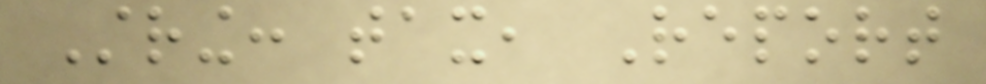String: tax, Report
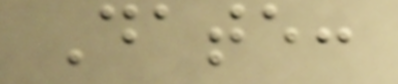Date:
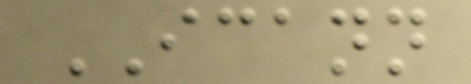ICANN
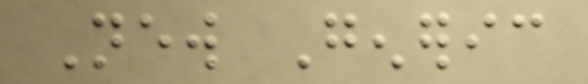New Generic
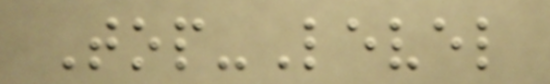Top-Level
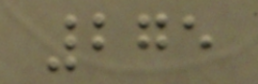275
